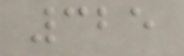325
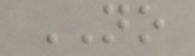NO
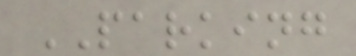PARKING
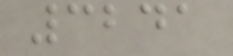3241
